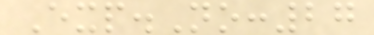Exp.No:27
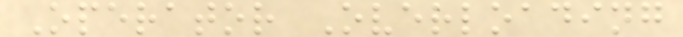Operator Overloading
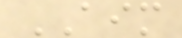AIM
